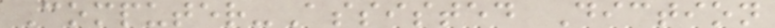Computer-Assisted Diction
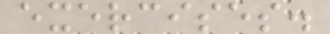exercises.
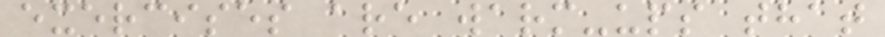exercises are warm-ups that
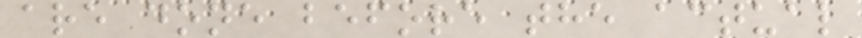are done before the actual
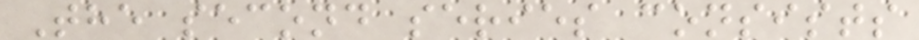The second series consists
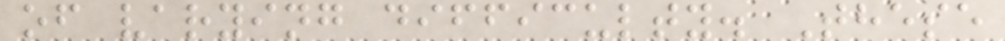of varying difficulty. These
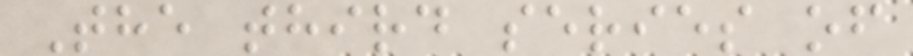The third series of
